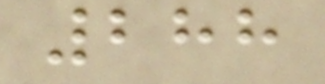288
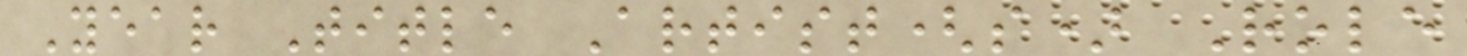Year Title Artist(s) Role
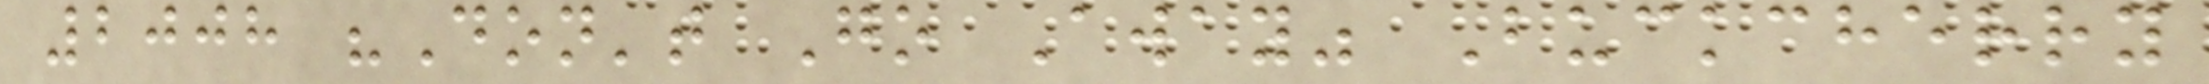2008 "Don't Go Away" Buckcherry
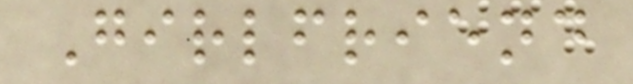Girlfriend
